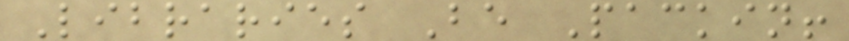Libraries Be Packin!
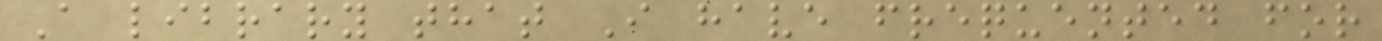A library that I have frequented for
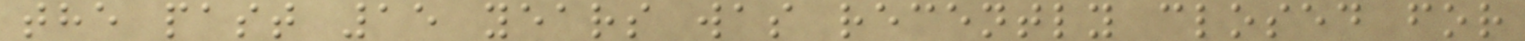the past 15 years was recently closed for
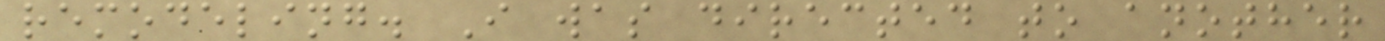remodeling. I was directed to another
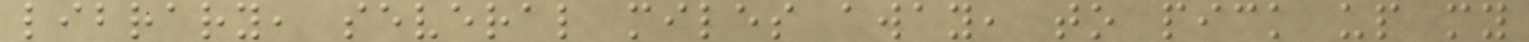library, several miles away, to pick up my
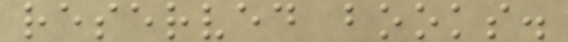reserved books.
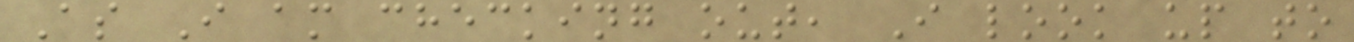As I am checking out, I look up to
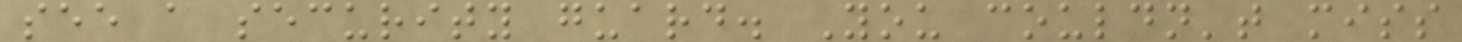see a security guard. You couldn't miss
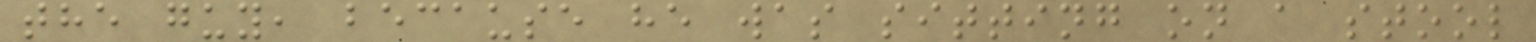the guy, because he was sitting on a stool
